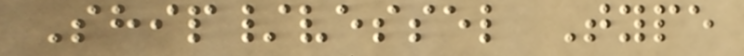Ship/vessel Type
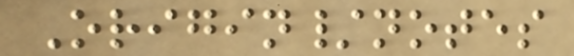Origin/notes
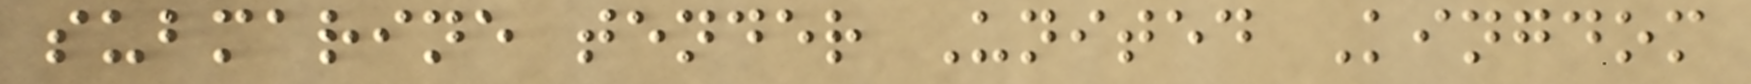submarine tender United Kingdom
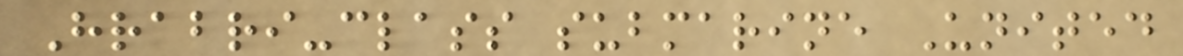Hrabri-class submarine United
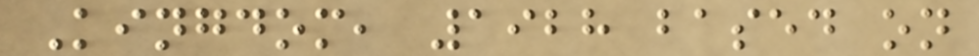Kingdom, 1928 based on
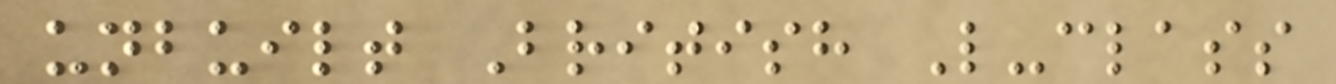unbuilt British L-class
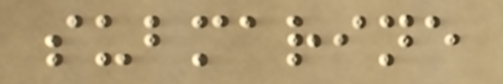submarine
